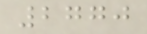2770
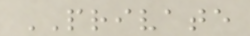PRIVATE
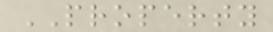PROPERTY
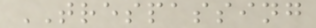TRESPASSING
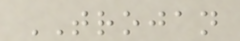TROJAN
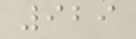929
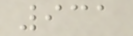931
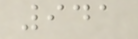941
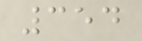354
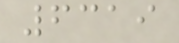6319
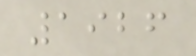1926
